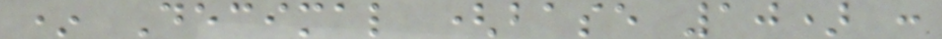* Decimal (base 10) :
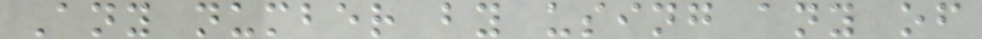Any number by using any of
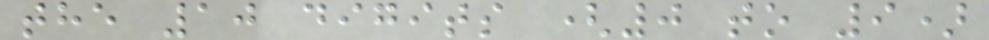the 10 digits (0 to 9)
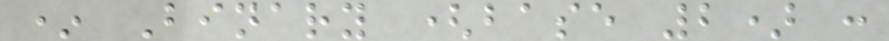* Binary (base 2) :
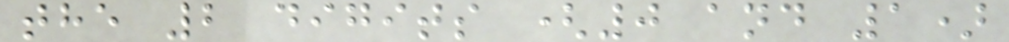the 2 digits (0 and 1)
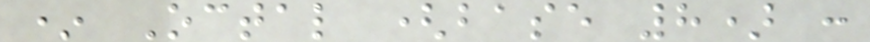* Octal (base 8) :
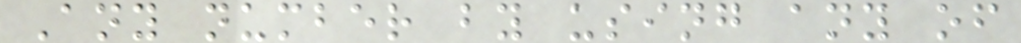Any number by using any of
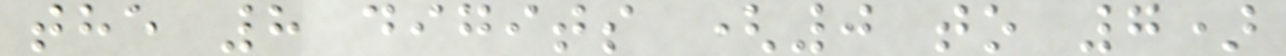the 8 digits (0 to 7)
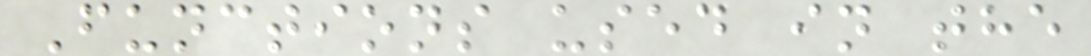Functions used in the
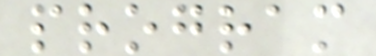program
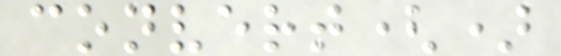convert()
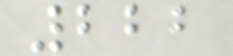222
